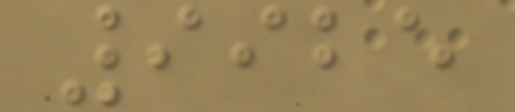9925
